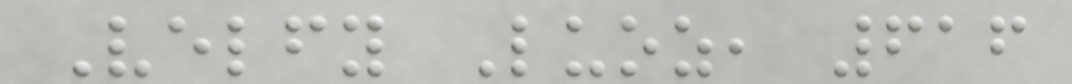Velfy Luoz, 616
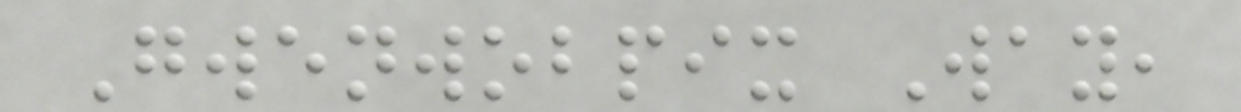Gwenwobpix Way,
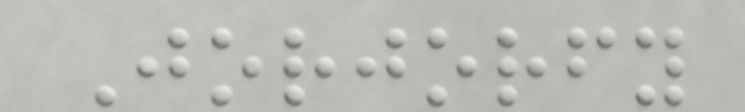Jorjorfy
